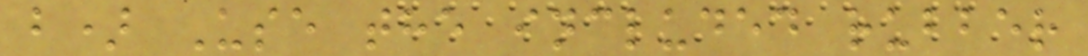b) Use the included rubber
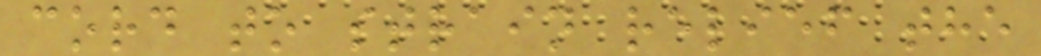cord to strain relief the
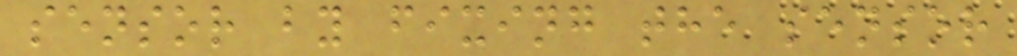sensor by fixing the sensor
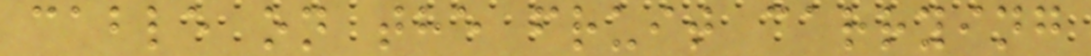cable on the fruit carrying
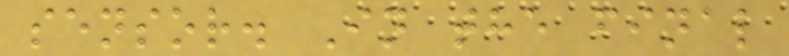sensor. In the final
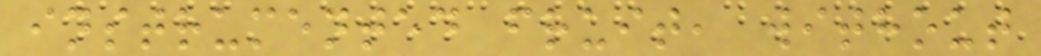instrumented fruit, without
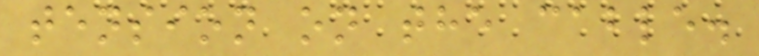tension on the cable.
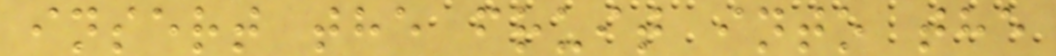insert the fruit into the
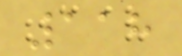118
